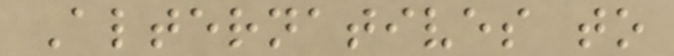Alternatives to
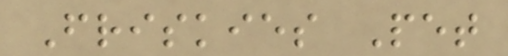Friskies Pet
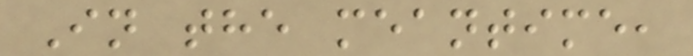In the meantime,
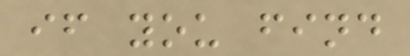if you find
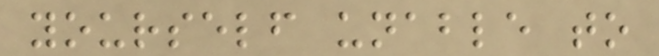yourself unable to
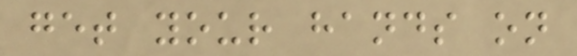get your hands on
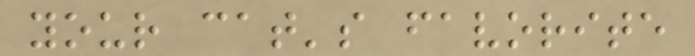your cat's favorite
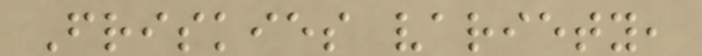Friskies variety,
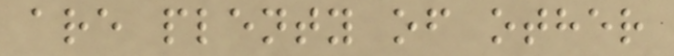are plenty of other
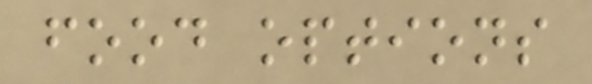food options
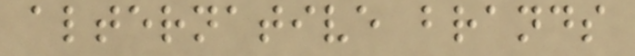alternative brands
